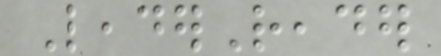LeaderReader
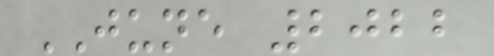JUNE 2022
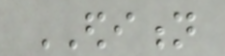EDITION
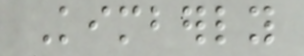Kimberly
